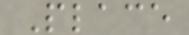Place
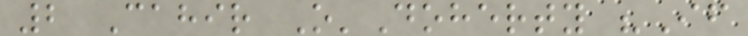2 Cahir O'Doherty "If
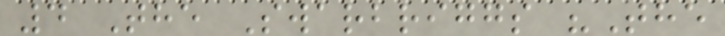4 The Swarbriggs "The
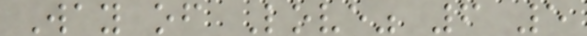Way of Love" 6 5
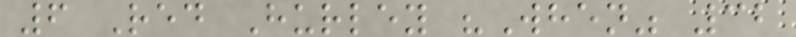6 Red Hurley "When" 32
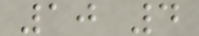10 4
